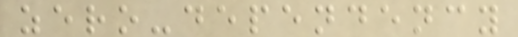zero-dependency
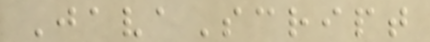JavaScript
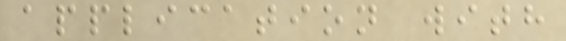application with
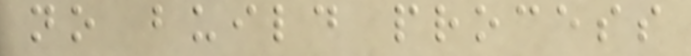no build process
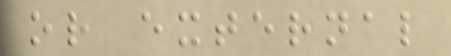or external
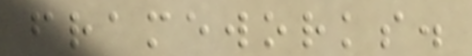frameworks.
